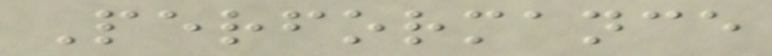Performance
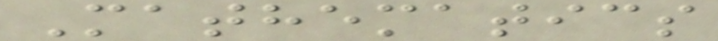Mathematics
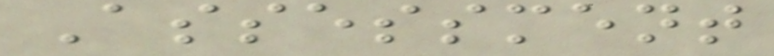Assessment
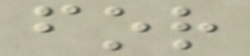for
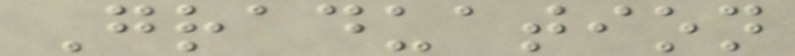Graduation
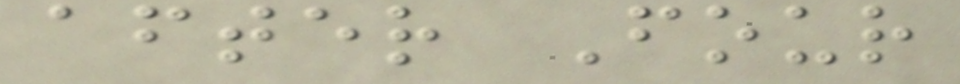after Four
